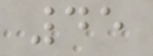45
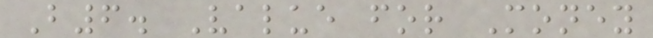B6. Value for Money
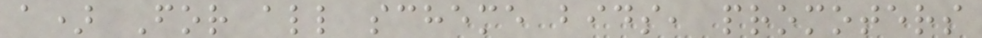a) For all scheme bids, promoters
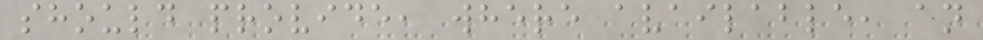should provide, where available, an
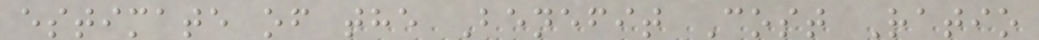estimate of the Benefit Cost Ratio
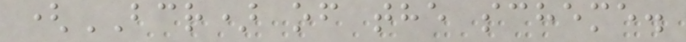(BCR) of the scheme.
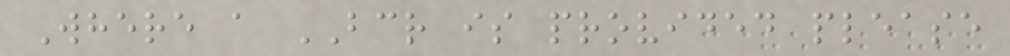Where a BCR is provided please
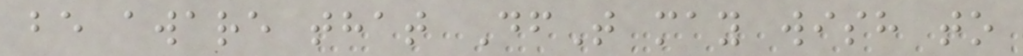be aware that DfT may wish to
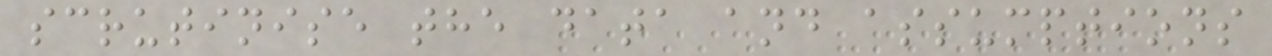scrutinise the data and assumptions
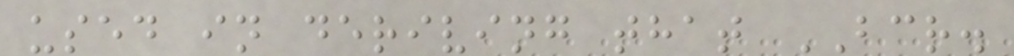used in deriving that BCR.
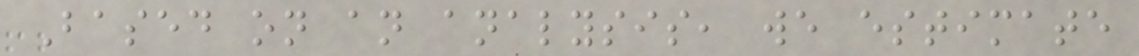Based on an analysis, we estimate
